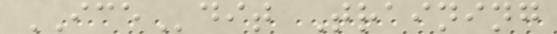ICEdit Training
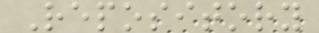Repository
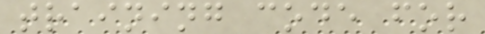training code for
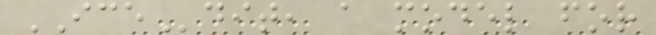ICEdit, a model for
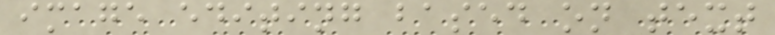image editing based on text
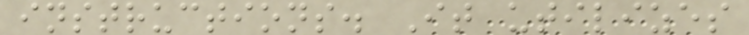instructions. It utilizes
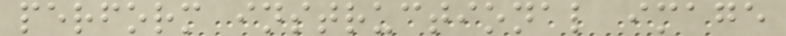perform instructional image
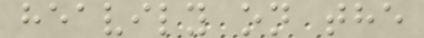heavily on the
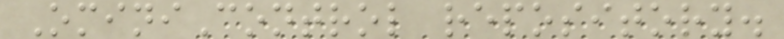OminiControl repository.
